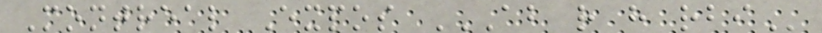Montreal Expos AB R H RBI
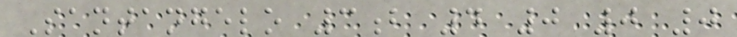Santangelo 3b 4 0 0 0
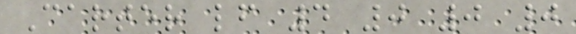Carter lf 4 0 0 0
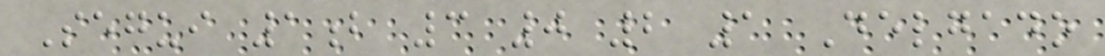Segui 1b 3 0 2 1 Delgado
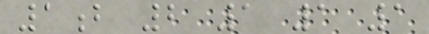1b 2 1 1 1
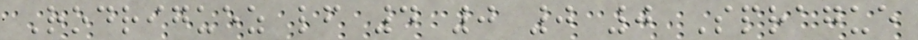Rodriguez lf 4 0 0 0 Sprague
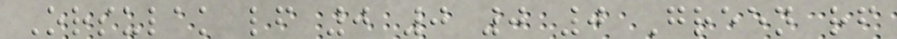Orsulak lf 0 0 0 0 Green rf
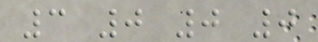3 0 0 0
